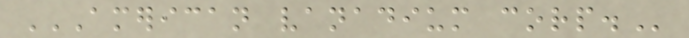AMERICAN VANADIUM CORP.
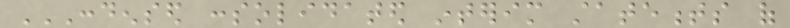CONDENSED CONSOLIDATED INTERIM STATEMENTS OF
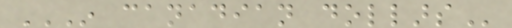IN CANADIAN DOLLARS
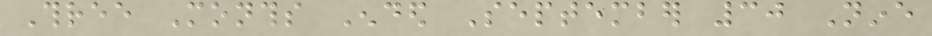Three Months Ended September 30 Nine
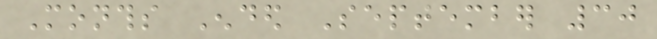Months Ended September 30
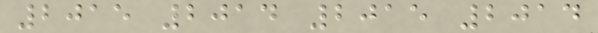2015 2014 2015 2014
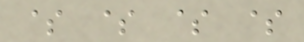$ $ $ $
